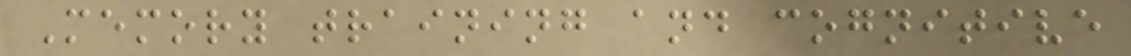Memory training and cognitive
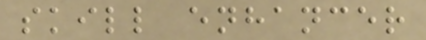skill enhancer
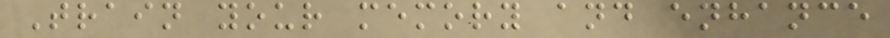Train your memory and enhance
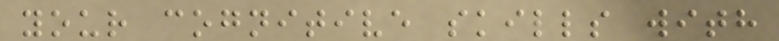your cognitive skills with
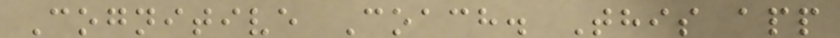Cognitive Coach. This app
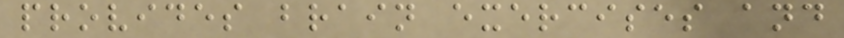provides brain exercises and
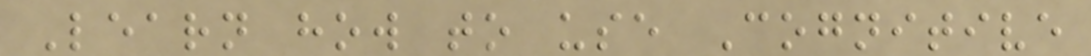Learn how to use Cognitive
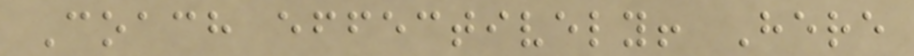Coach effectively! Here
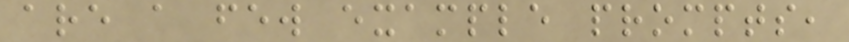are a few example prompts,
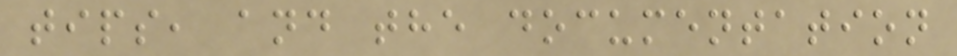tips, and the documentation
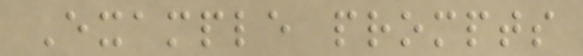Example prompts
